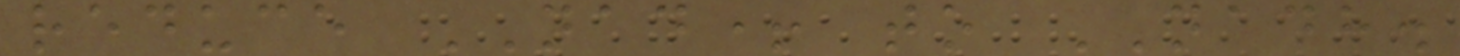reduce NAD+ to NADH.
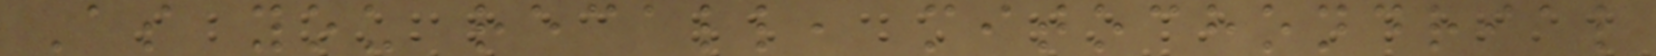As you recall, mitochondrial
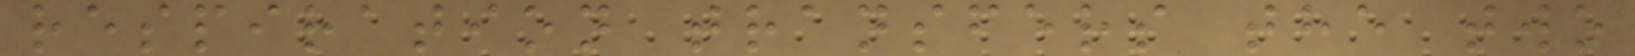respiration transfers the two
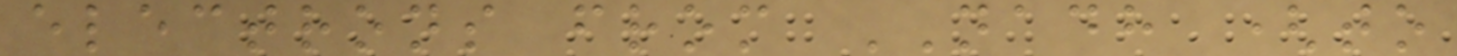electrons from NADH (to
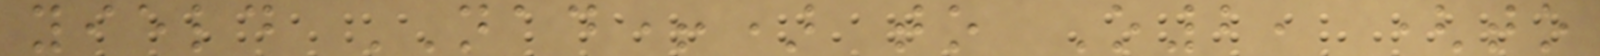yield NAD+) to O2, (to
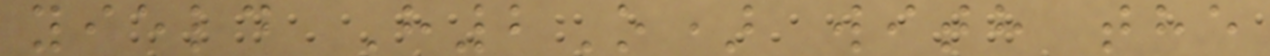yield H2O) with the
